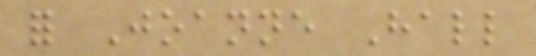for Joanne Hall
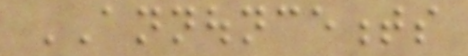ANNOUNCEMENTS
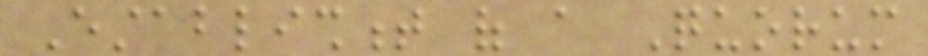Establishment of a Quorum
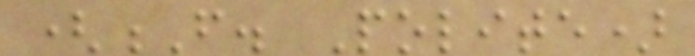(F. Polite)
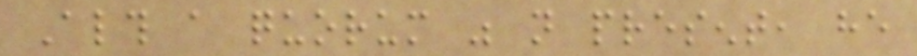Although a quorum was not present, he
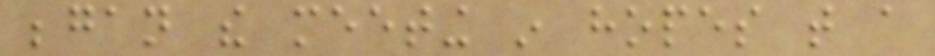began the meeting in hopes that a
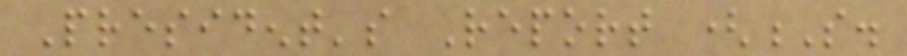President's Report (S.
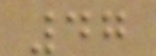47
